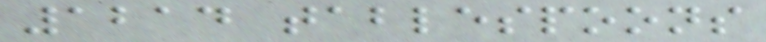1214 tablespoons
